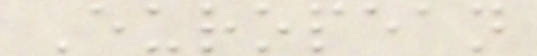European
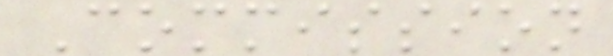Commission
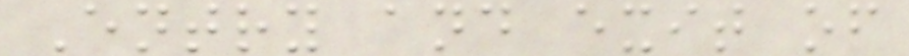Entry and exit of
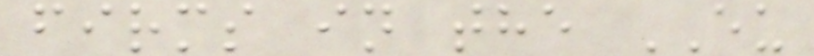firms in the EU
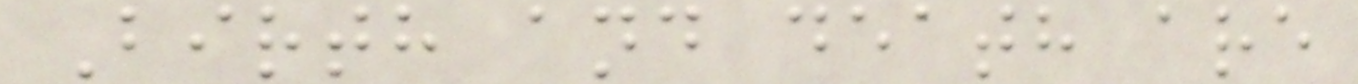Birth and death are
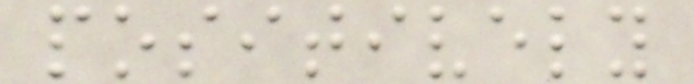positively
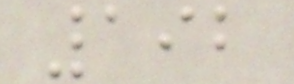192
